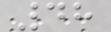48
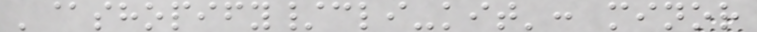'@shopify/cli-kit': minor
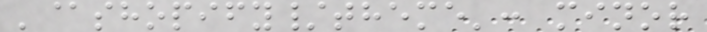'@shopify/theme': minor
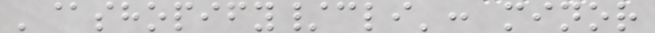'@shopify/cli': minor
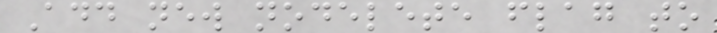Add new nodelete flag to
